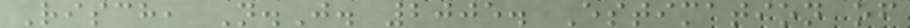Risch, N.J. 2005. Estimation of
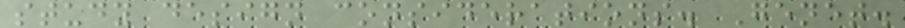study design considerations. Genet.
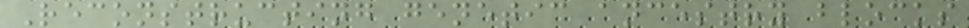Reconstructing genetic ancestry blocks
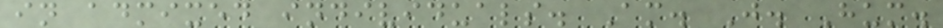in admixed individuals. Am. J. Hum.
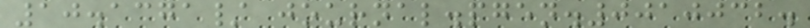10.1371/ journal.pgen.0010032.
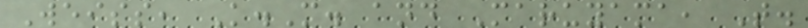Weiss, K.M. and Maruyama, T.
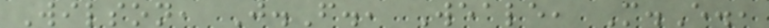Wilson, J.F., Weale, M.E.,
